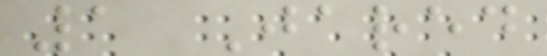1 Jared
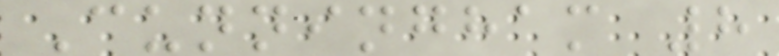Cunningham 8
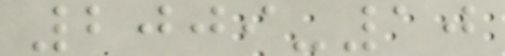2009-10
